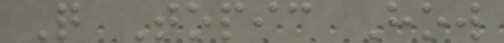Q Topic How
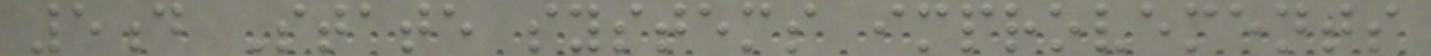5d State systems improvements
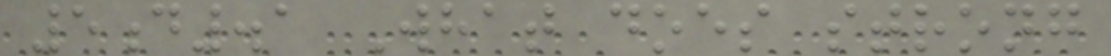5d.1 What does strong
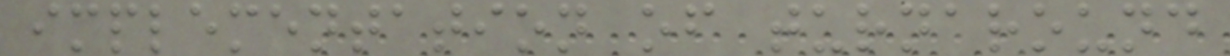implementation of turnaround
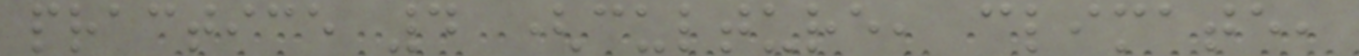practice 4 (culture, climate,
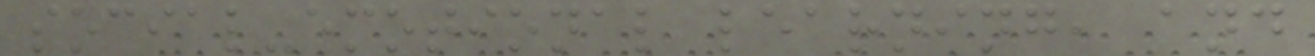social-emotional learning, and
